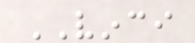VINCI
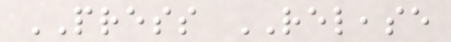PRESS RELEASE
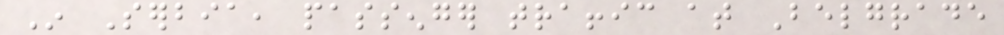In Serbia, passenger traffic at Belgrade
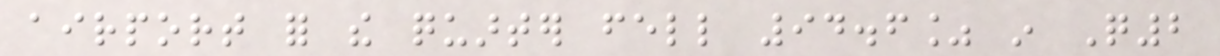airport for the quarter fell 94.6% in Q2
